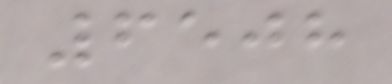6508
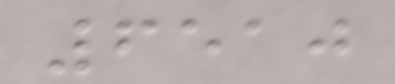6510
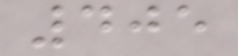405
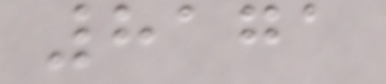8171
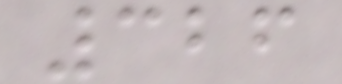326
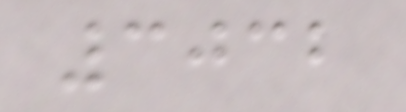3032
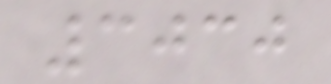3030
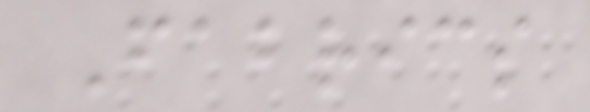Fabrics
